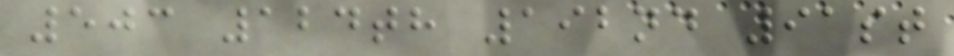503 124th 192nd 91st
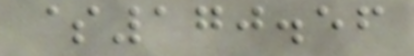$170.56
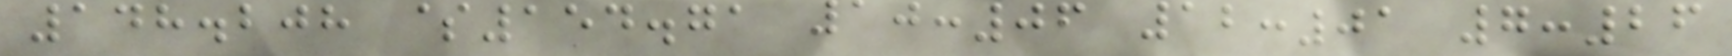148.208 $154.71 10:06 12:01 7:26
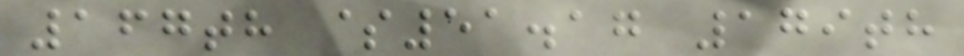167th $51.17 179th
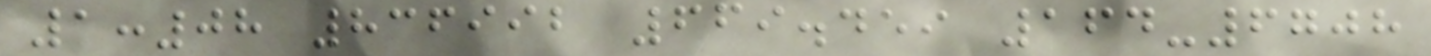1:08 836992 669.459 164-6708
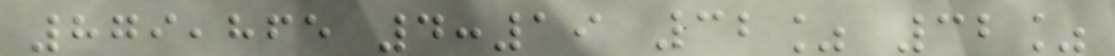879,865 4:19 32% 32%
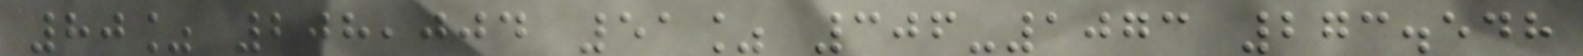80% 208,004 51% 306-1073 273.548
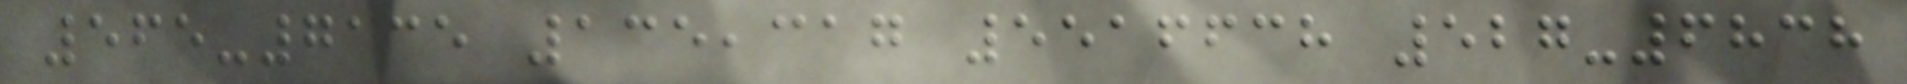565-7135 135,317 5516638 527-6838
